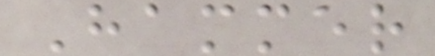Hammer
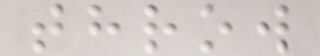throw
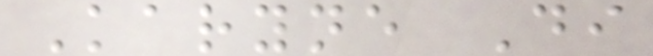Karyne Di
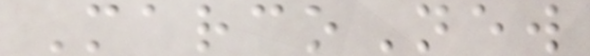MarcoNew
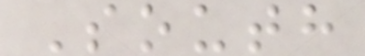South
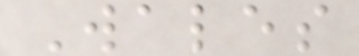Wales
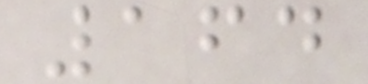164
